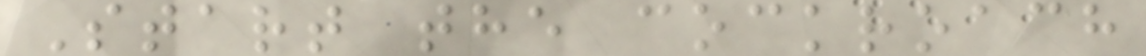Start the cockroach
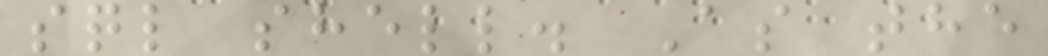sql shell. As the
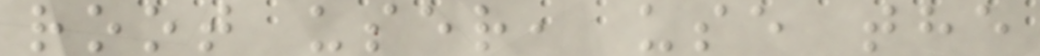root user, use the
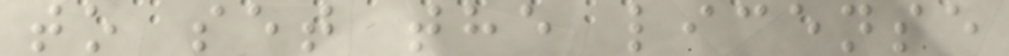to set the license
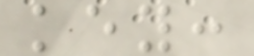key:
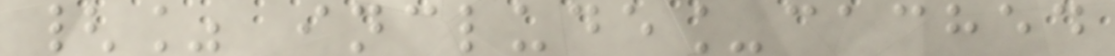{% include_cached
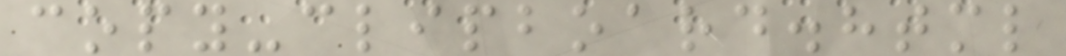copy-clipboard.html
